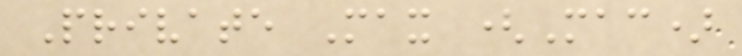Private Max (Mac)
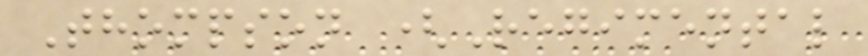Thompson (Regimental
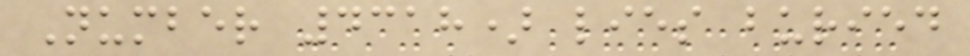Number 4318) lies buried
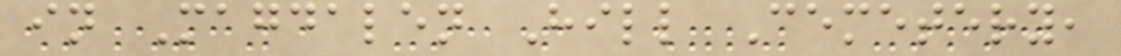in Magdalen Hill Cemetery,
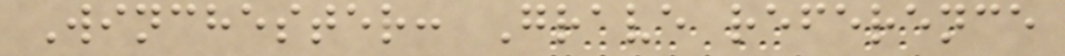Winchester: Grave reference
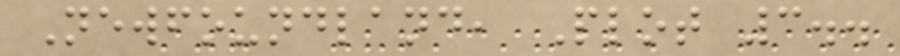Newfoundland, Plot 3..
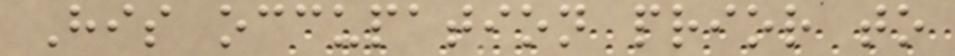His occupation prior to
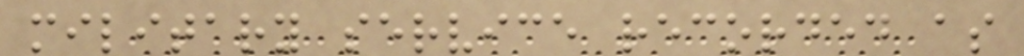military service recorded as
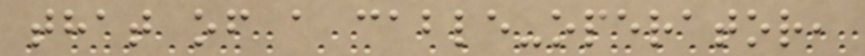that of a cable-operator,
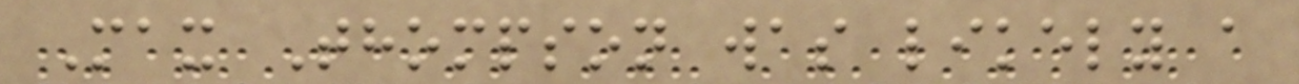Max Thompson was likely a
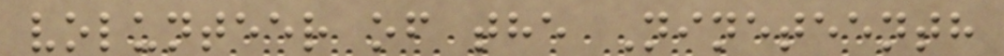volunteer of the Nineteenth
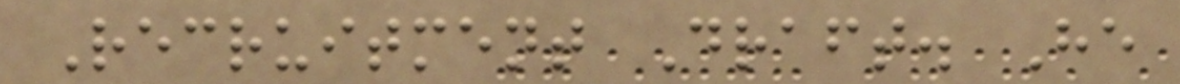Recruitment Draft. He
